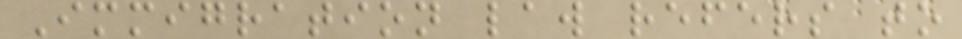Immigration law refers to
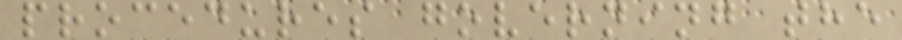procedures governing the
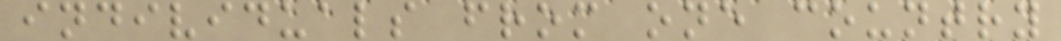individuals from one country
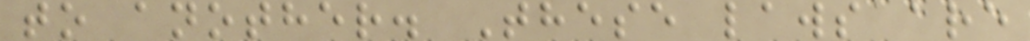to another. These laws are
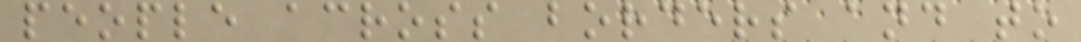people across borders and to
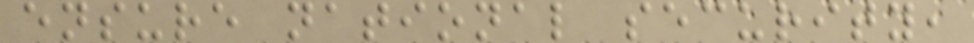ensure national security,
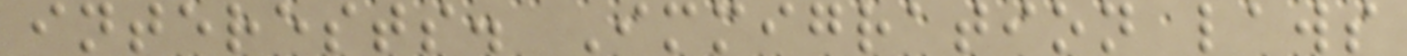interests. Immigration laws
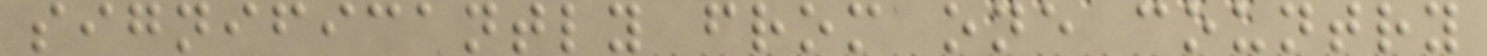significantly from one country
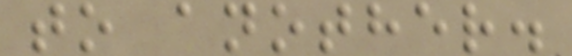to another.
